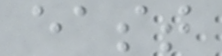east
